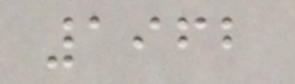1962
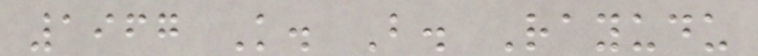1967 K. B. Rayudu
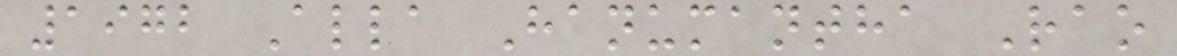1972 Alla Hanumantha Rao
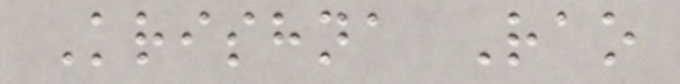Krishna Rao
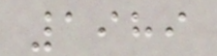1989
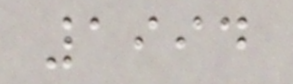1994
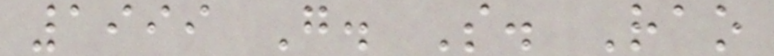1999 G. S. Rao
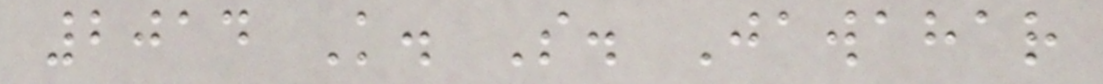2014 K. S. Jawahar
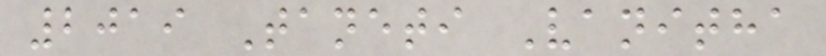2019 Taneti Vanitha
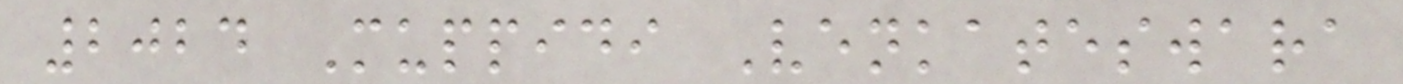2024 Muppidi Venkateswara
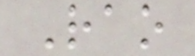Rao
